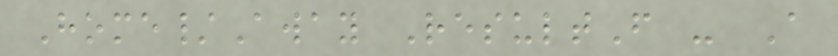Home/Away ResultF - A
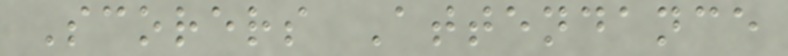Scorers Attendance
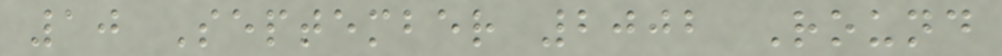10 September 2002 Round
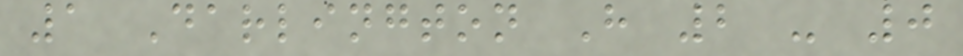1 Darlington H 2 - 0
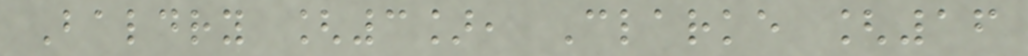Baldry [3], Clarke [16
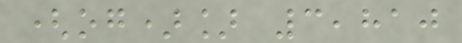(og)] 3,810
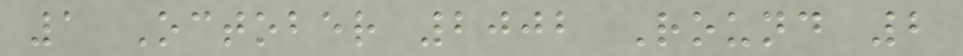1 October 2002 Round 2
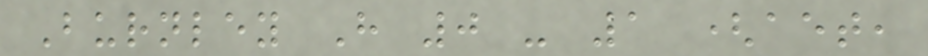Burnley H 0 - 1 (aet,
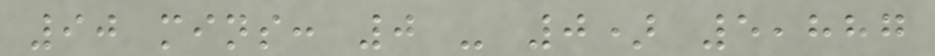90 mins: 0 - 0) 5,887
